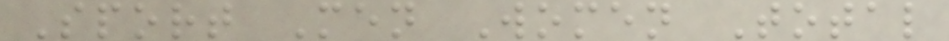Sport Men Women Total
